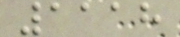1118
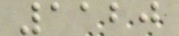1120
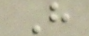H
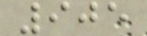905
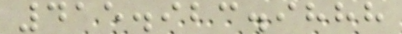415.923.9888
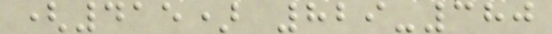(415) 829-380
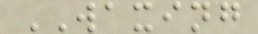WAXING
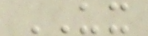UX
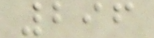296
